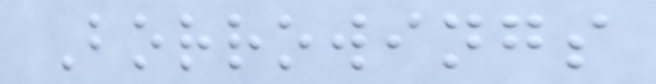Borrowings
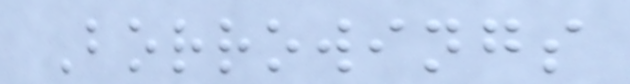Borrowings
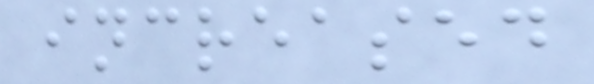increased
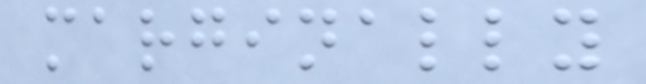marginally
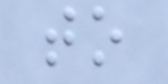to
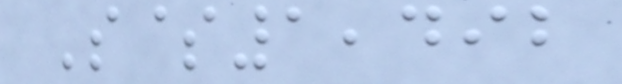S$1,492
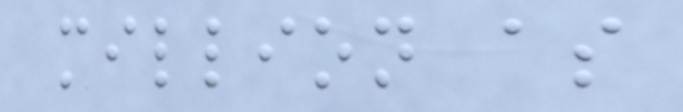million as
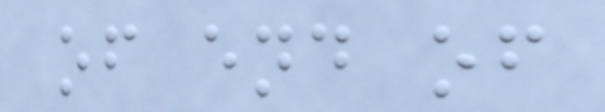of end of
